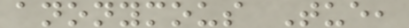anonymous Tue,
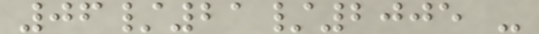06/21/2005 -
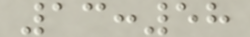13:58
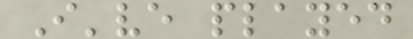I've played
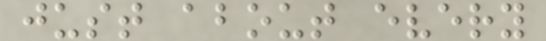just about every
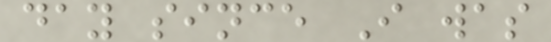day since I was
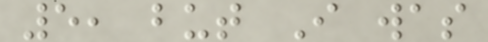5, but I was
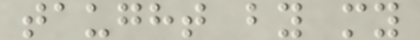taught by my
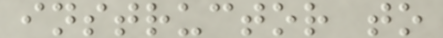instructor to
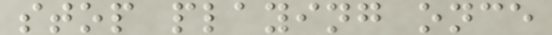stop playing once
